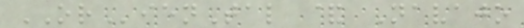ORienTal & Navajo
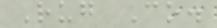Rug Co.
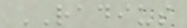RADIUS
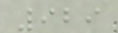929
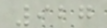927
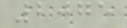2075
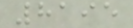8195
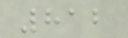812
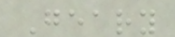Geary
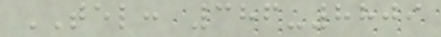TEL: 386-8809
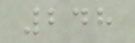248
